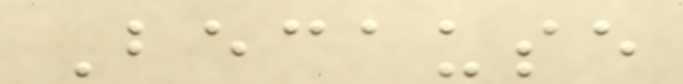Because
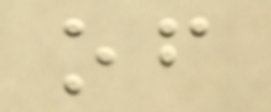of
